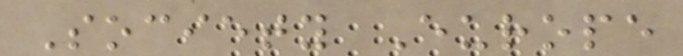Society Europe
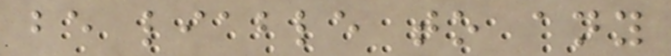be liable to any
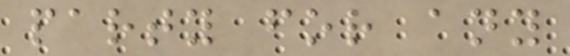party for any
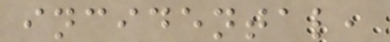incidental,
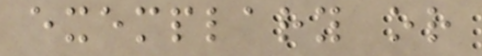exemplary or
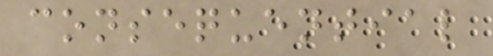consequential
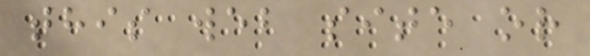this web site or
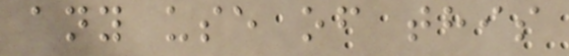any use of this
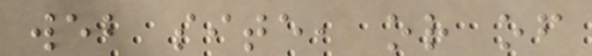web site, or of
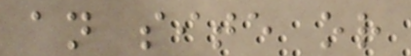an site or
